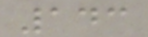143
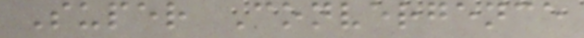Super Convergence
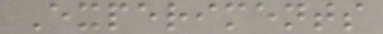Experiments
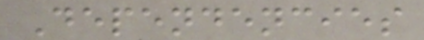Dependencies
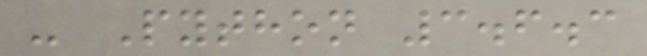- Python 3.6.3
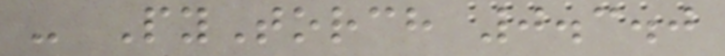- PyTorch 0.3.0
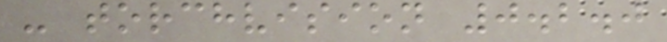- torchvision 0.2.0
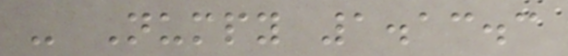- Numpy 1.13.3
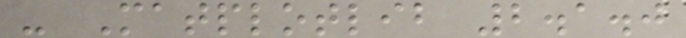- Matplotlib 2.1.0
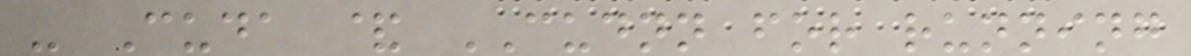- Cuda & CUDNN for running
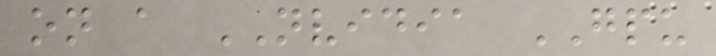on a NVIDIA GPU
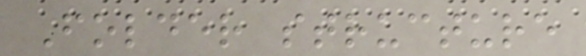Folder structure
